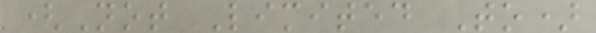(Not Limited To)
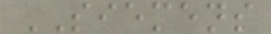SIEMENS
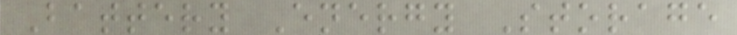Battery Energy Storage
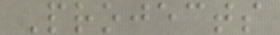Projects
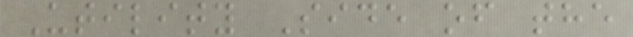Utility Side of the
